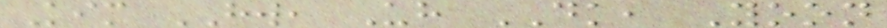Kim HW, Uh DK, Yoon
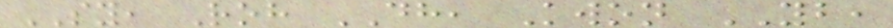SY, Roh DH, Kwon YB,
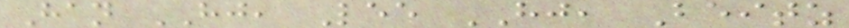Han HJ, Lee HJ, Beitz
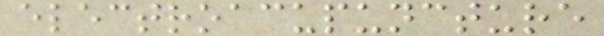electroacupuncture
